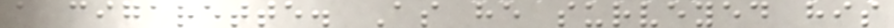a cigarette. As he surveyed his
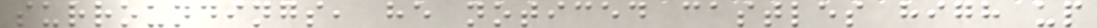surroundings, he noticed castles high up
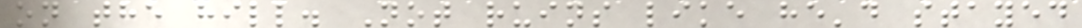on the hill. Not ruins like he'd stayed
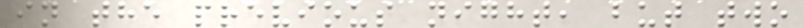in the previous night, but two
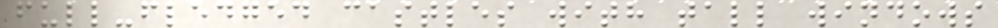full-fledged castles with tall windows
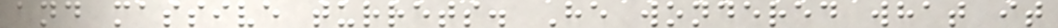and massive turrets. He wondered what it
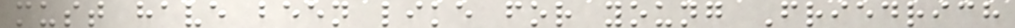must have been like for young Friedrich
